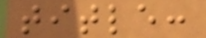title:
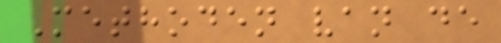Methoden van de
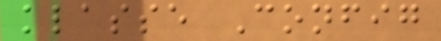klasse Config
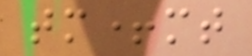tm+mt
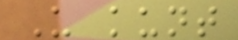U kunt
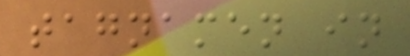tagnamen in
